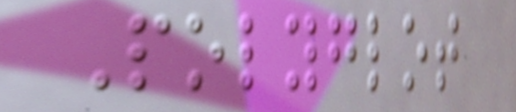Polyglot
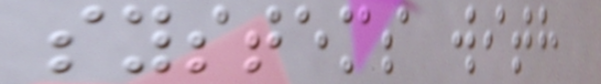systems with
